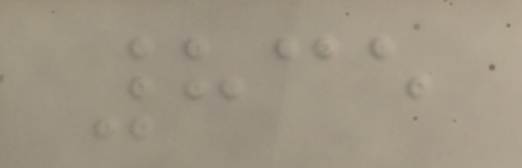835
